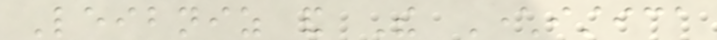Leibniz and The Characteristica
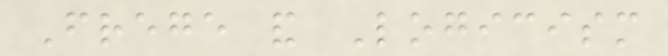Frege and Logicism
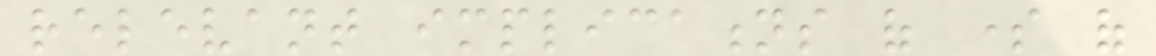relevant implications of some of
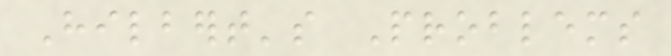Hilbert's Problems
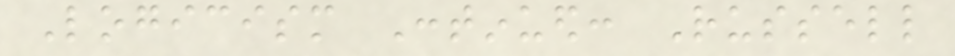Logicism Continued: Russell
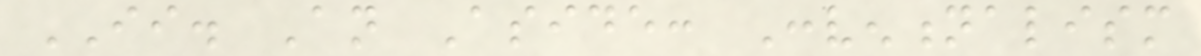II. An Aside: Conventionalism
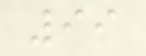99
